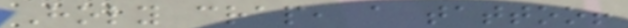Holy crap, a tattoo!
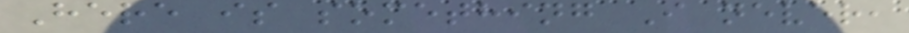Here is something I never,
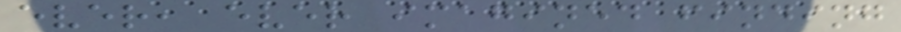ever, ever imagined finding
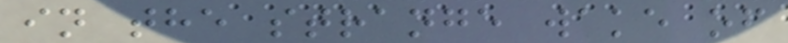in the strange wake of
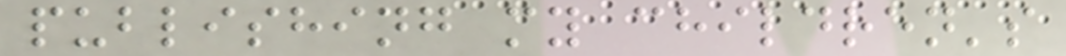publishing my children's
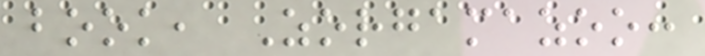book, Zorgamazoo:
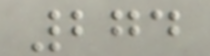274
